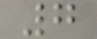7
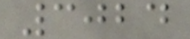3024
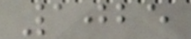1025
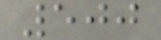500
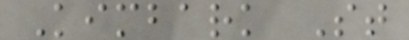Kimbark St
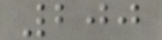200
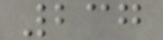237
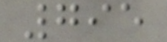795
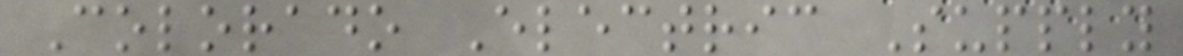Colorado Electric Supply
